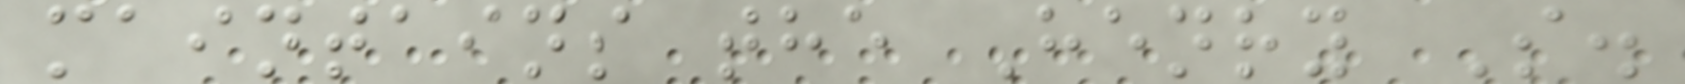maintains the Henry S.
